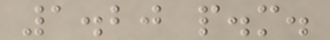1.20 p.m.
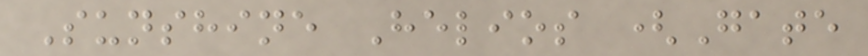Sunshine Helios (Gate
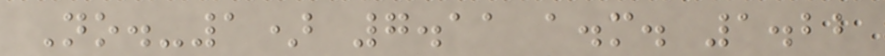No.-1) 7.11 a.m. 1.22
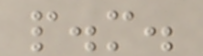p.m.
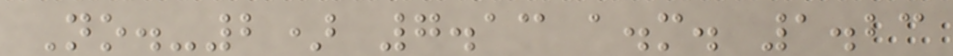No.-2) 7.13 a.m. 1.23
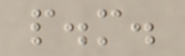p.m.
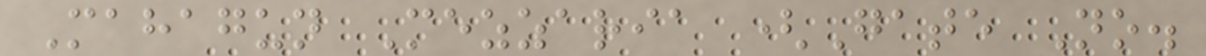Mahagun Mezzaria (Gate No.
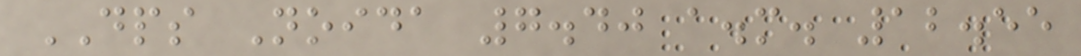DPS Noida 7.40 a.m. 12.55
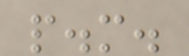p.m.
